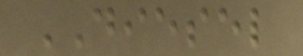DIESEL
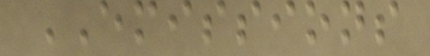EMISSIONS
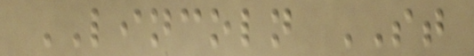LINCOLN ST
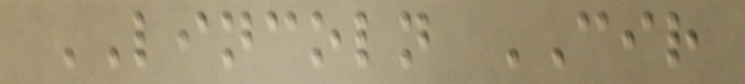LINCOLN CIR
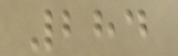284
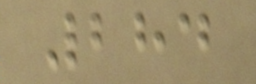284
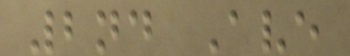2nd Ave
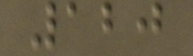120
